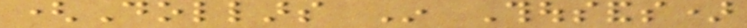(Dollars In Thousands)
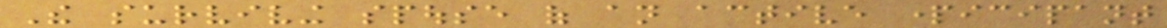The surviving spouse of an active participant
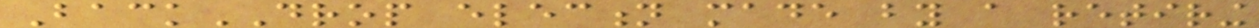BackDROP election made by a retiring
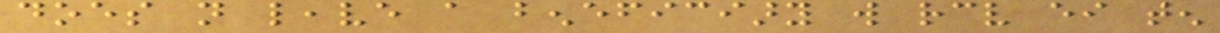does not leave a beneficiary will receive either ten
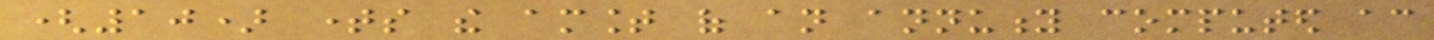(10) times the amount of an annuity computed according
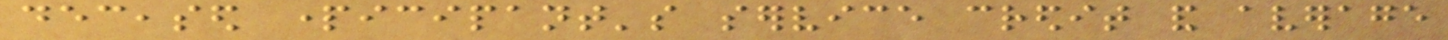deceased participant's service credit and average
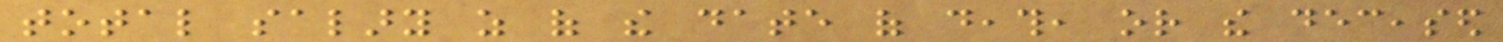total salary as of the date of death, or the deceased
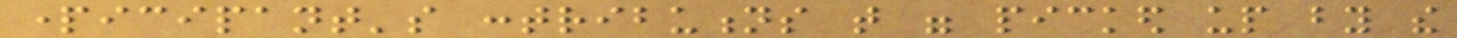participant's contributions that were picked up by the
